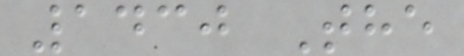1430 The
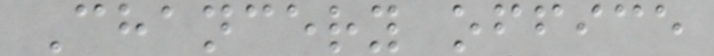Chancery office
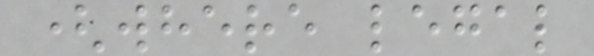(where legal
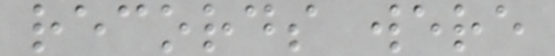records were
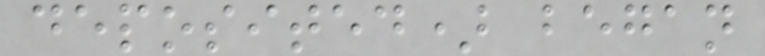deposited) began
